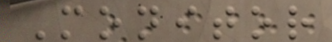Monitor
